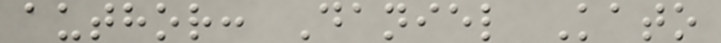author: Daniel Kato
